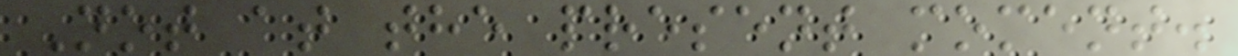Not at the present moment.
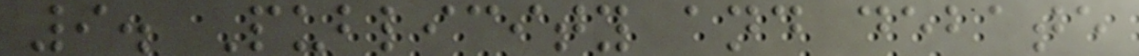9. Publicity and debate
